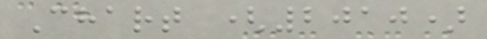Chart (2010)
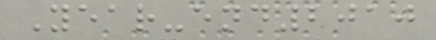Year-end2010
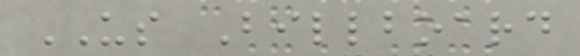US Billboard
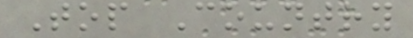Top Country
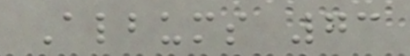Albums 73
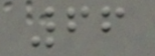66
